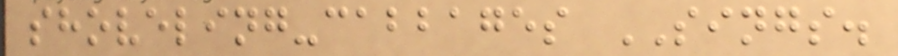shoveling-cabbages SINGS.
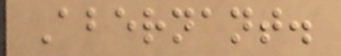Abernant.
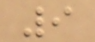9
